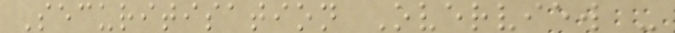Securitisation Overview -
